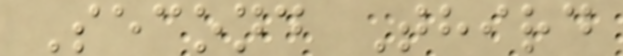Second Third
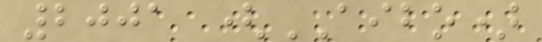2001 (AIBO)
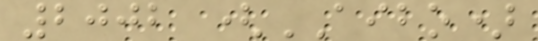2002 (AIBO)
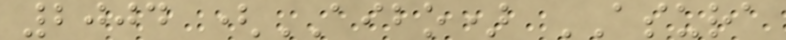2004 (AIBO) ASURA
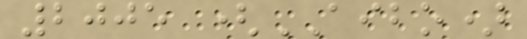2005 (AIBO)
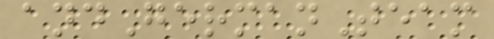andGermanTeam
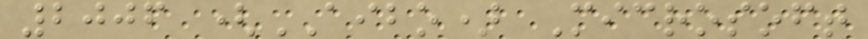2006 (AIBO) Microsoft
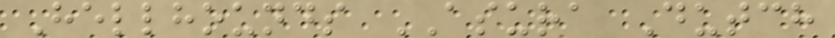Hellhounds ASURA Dutch
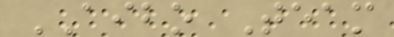AIBO Team
